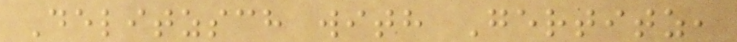Delitzsch with Gertitz,
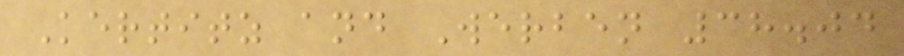Kertitz and Werben 38.04
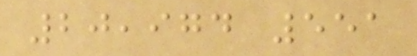20,974 551
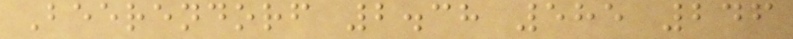Beerendorf 2.38 585 246
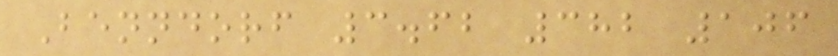Benndorf 3.62 382 106
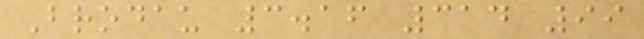Brodau 3.16 314 99
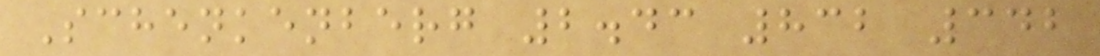Schenkenberg 2.43 832 342
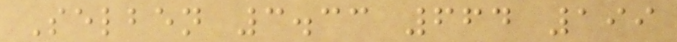Selben 3.33 664 199
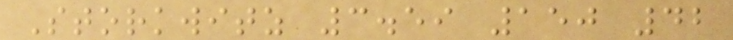Storkwitz 3.59 150 42
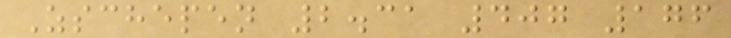Zschepen 2.31 407 176
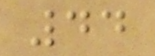44
